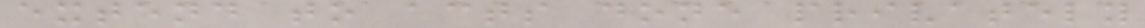extend to acts done privately
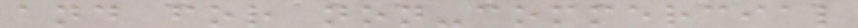and for non-commercial
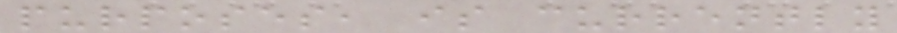purposes, is currently
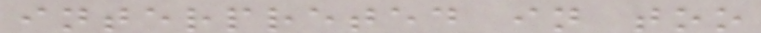interpreted in too
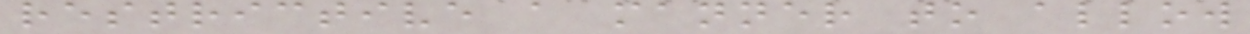restrictive a manner to allow
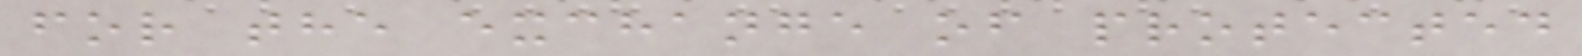for the exchange of protected
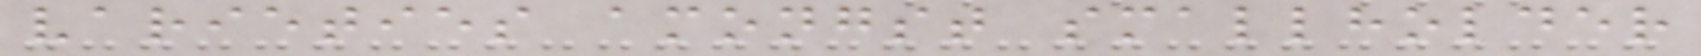varieties amongst smallholder
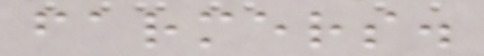farmers.
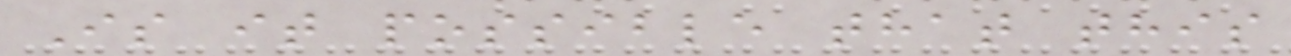Is it possible that this
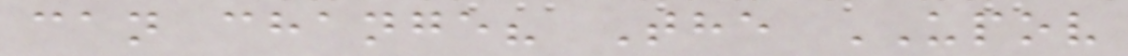can change? The UPOV
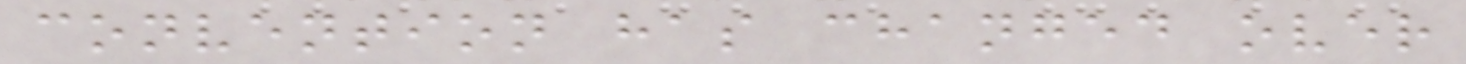convention has changed over
